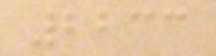2233
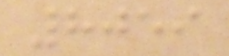8059
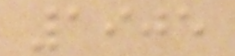1905
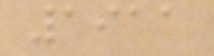1911
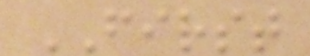FIRST
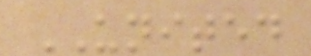UNITED
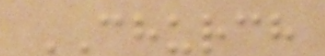CHURCH
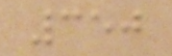350
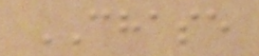CHASE
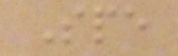Spe
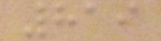819
